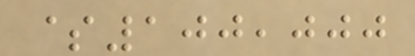$100,000
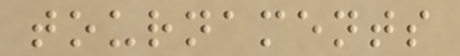tournaments
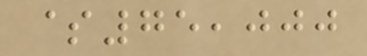$75,000
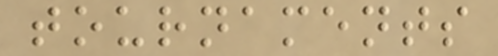tournaments
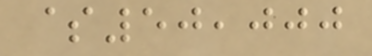$50,000
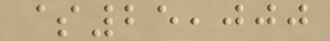$25,000
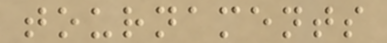tournaments
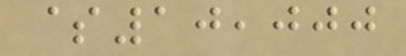$10,000
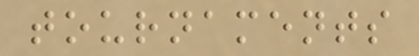tournaments
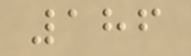186
